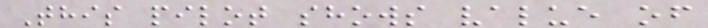This pilot shows value of
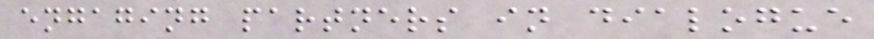engaging partners in dialogue
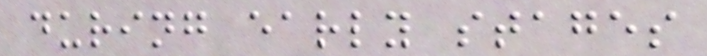during early stages
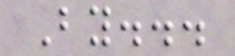By...
